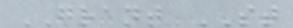GRANT ST
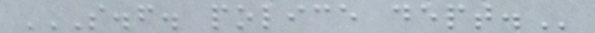S.F. POLICE DEPT.
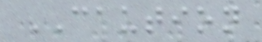CAUTION
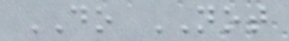DO NOT
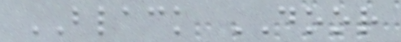BLACK DOOR
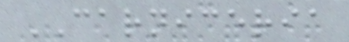CARNICERIA
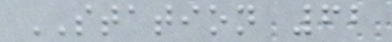STATION 62
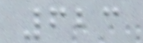623
